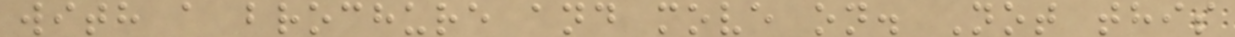with a brochure and move on. Not this
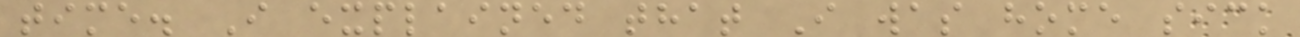time. I explained that I was home sick
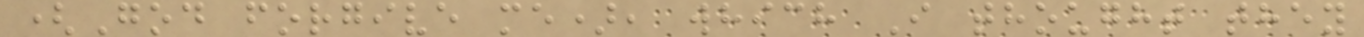(God forgive me), which I thought they
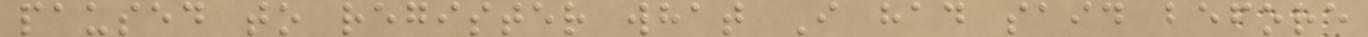paused to register what I had said before
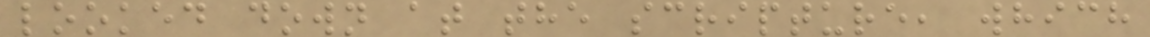looked down at the scripture, which
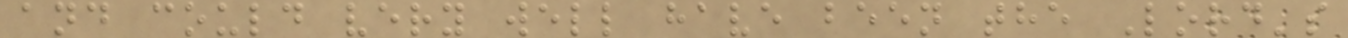and could very well have been the Lord's
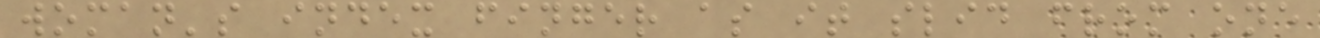woman's index finger as it slid from one
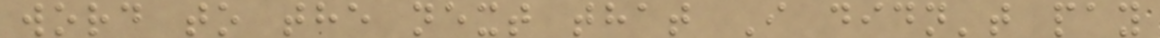word to the next that I didn't pay
